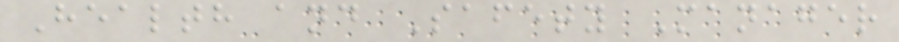Health and Safety Manager
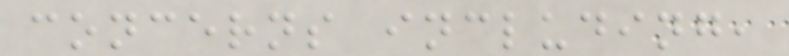concerns including,
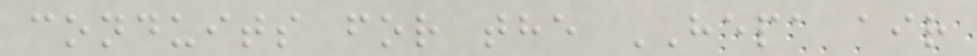conduits for the HEPA air
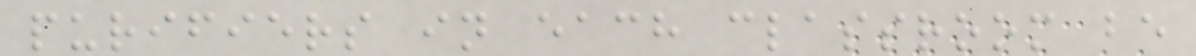purifiers in each classroom be
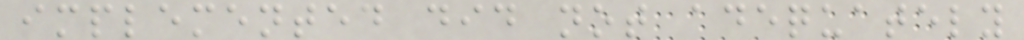implemented did not adequately
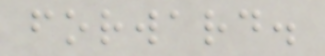forward.
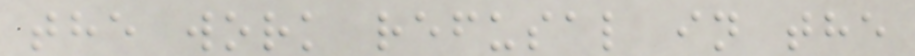the work refusal in the
